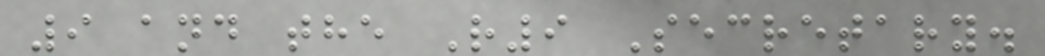9 and the R9 Secretary.
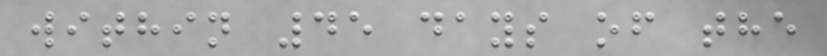within 45 days of the
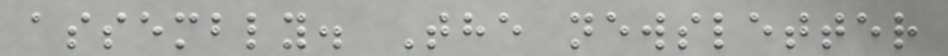assembly. The newsletter
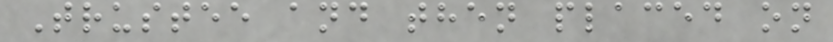Trustee and then placed on
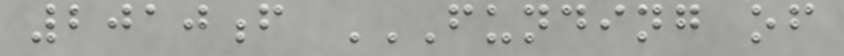2010f FUNDING OF
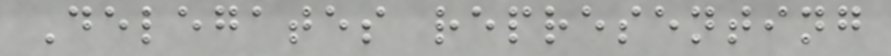Delegates representing
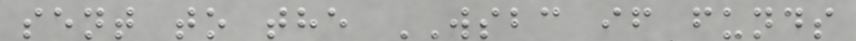sent to the WSBC if funds
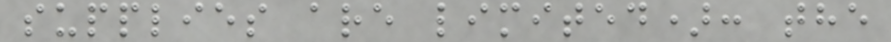supplies are limited): the
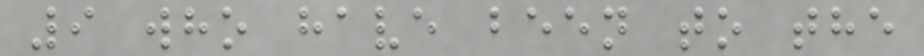9 who have been to the
